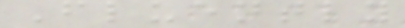Fluently
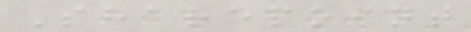Sharepoint
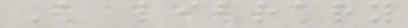A library
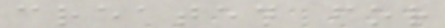created for
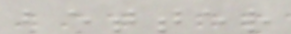better
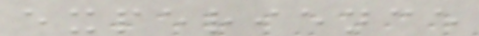experience
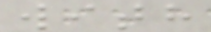with
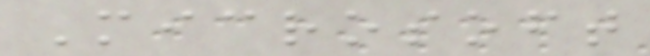Microsoft
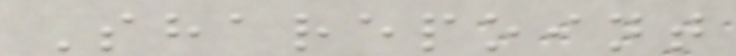Sharepoint
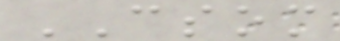CSOM
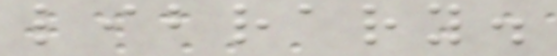library.
